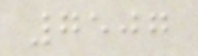7507
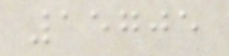15705
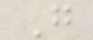G
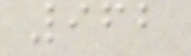962
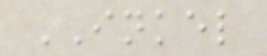INKEL
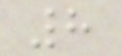8
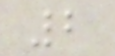2
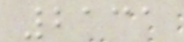2131
